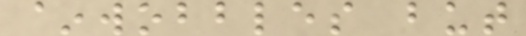~wobbles but
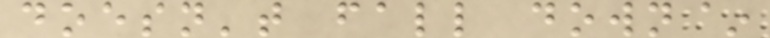doesn't fall down~
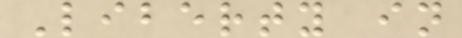Liberty in
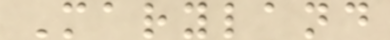Maryland
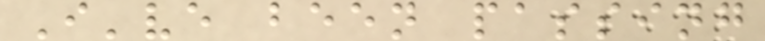I've been passing
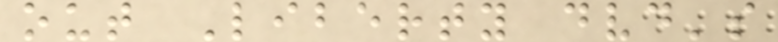out Liberty dvd's
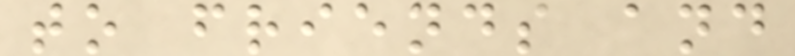to friends and
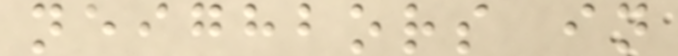neighbors in
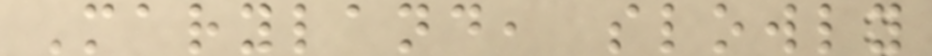Maryland, slowly
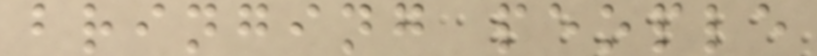bringing people
